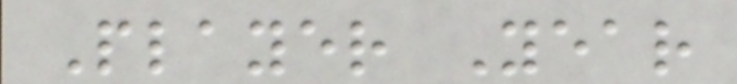Player Year
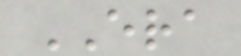ERA
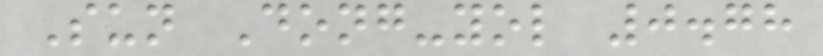Sun Dong-yol 0.78
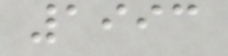1993
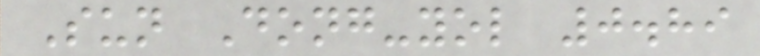Sun Dong-yol 0.89
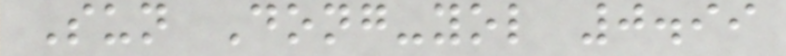Sun Dong-yol 0.99
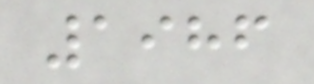1986
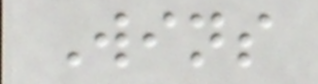Wins
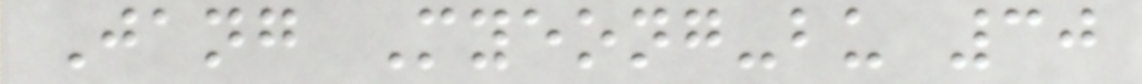Jang Myeong-bu 30
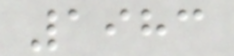1983
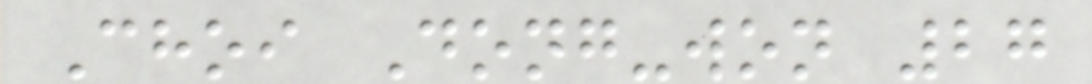Choi Dong-won 27
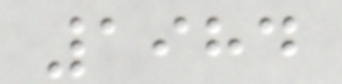1984
